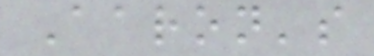Aaron's
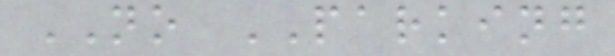NO PARKING
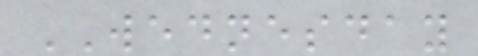WEDNESDAY
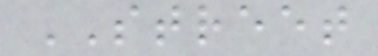STREET
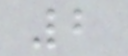2
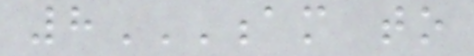8AM TO
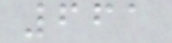661
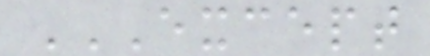EXCEPT
